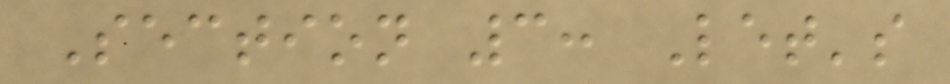Section 3: Let's
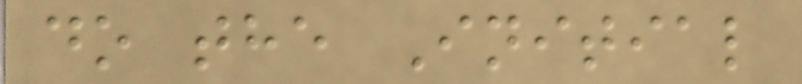do the Initial
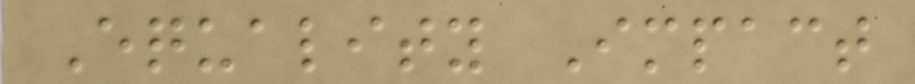Equality Impact
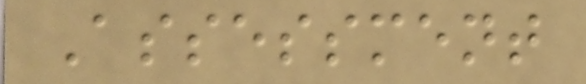Assessment
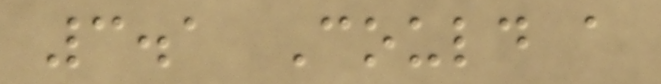3.1 Could a
